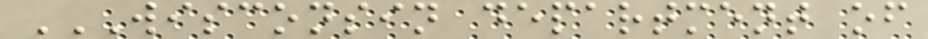WISCONSIN DEPARTMENT OF
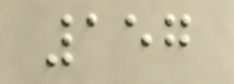157
